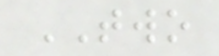TWO
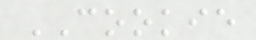COOKIE
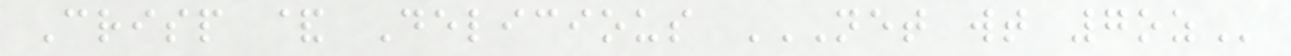Crisp & Delicious NET WT 7OZ
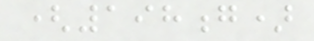(198g)
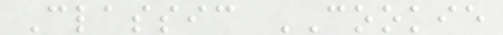Classic COOKIE
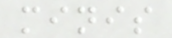minis
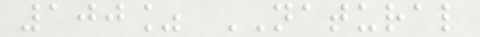100% NATURAL
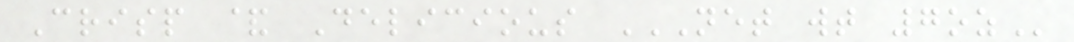Crisp & Delicious NET WT 7OZ
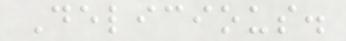Delicious.
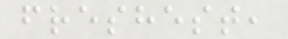freshest,
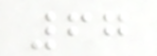67
